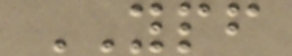YPF
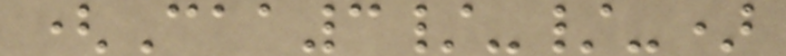(Caa3/-/-)
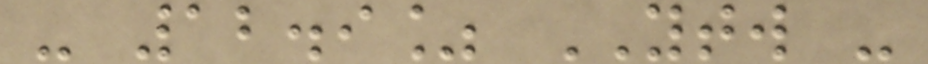- 12.9% YTW -
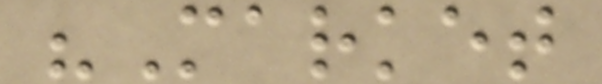"Market
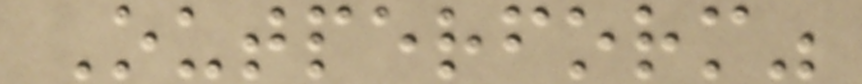Outperform"
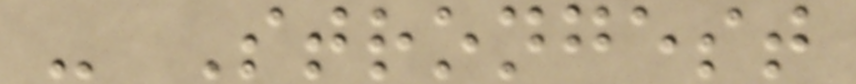- Strongest
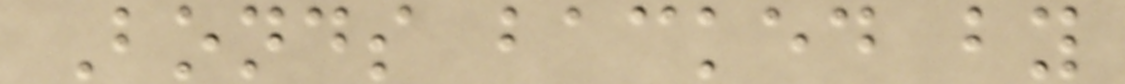Bonds backed by
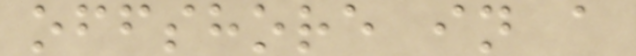offshore in a
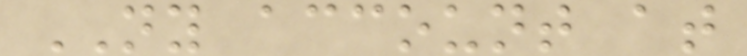NY account at
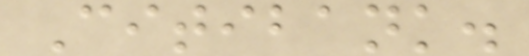Citibank.
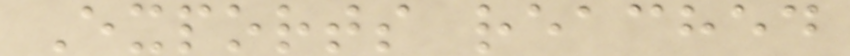Exports reached
